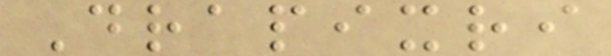Drapixri
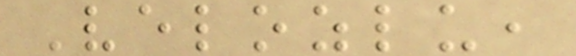Velozlu,
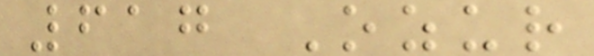617 Ozur
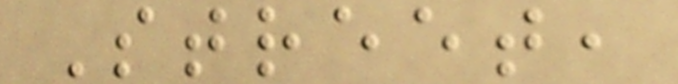Street,
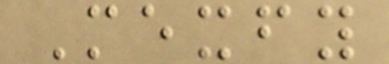Mexfy
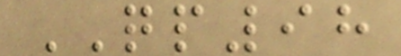QP98
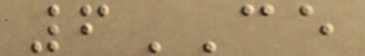6CE
